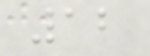12
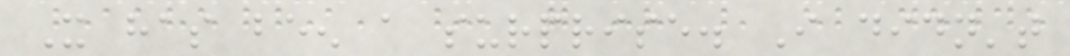It has been a surprise. I didn't
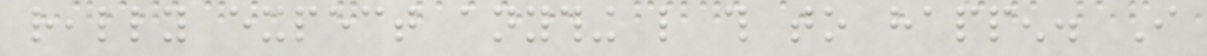really expect anything like this to happen. I
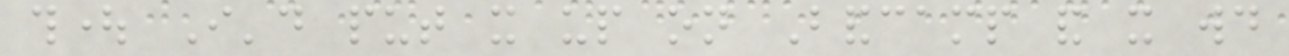thought I'd put it up on Bandcamp and it would
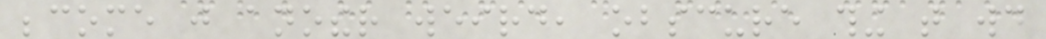become just another weird, obscure thing that would
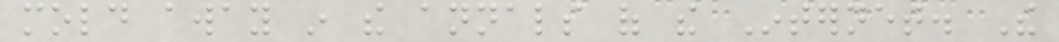mold away in the annals of the Internet. The
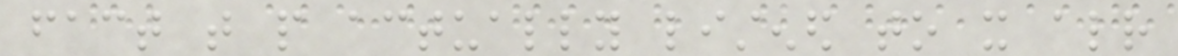fact that people actually listened to it already
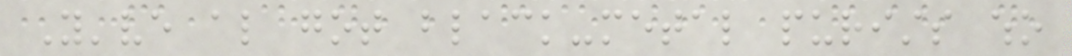You've also got black-metal purists who
